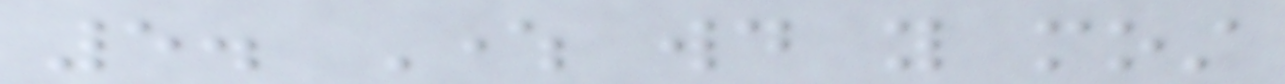5. Where would you most
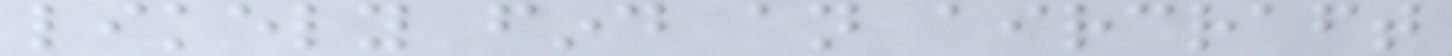likely find an aircraft
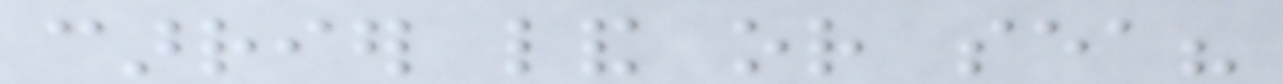carrier land or sea?
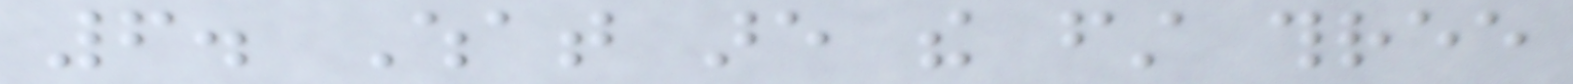6. What are the first three
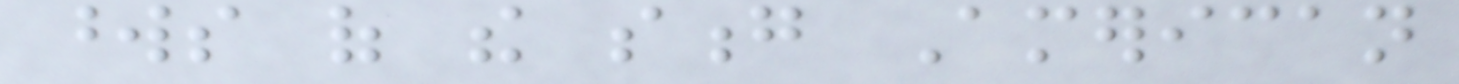words of the song American
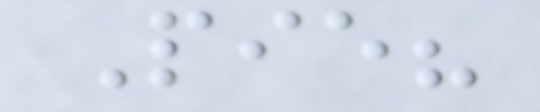Pie?
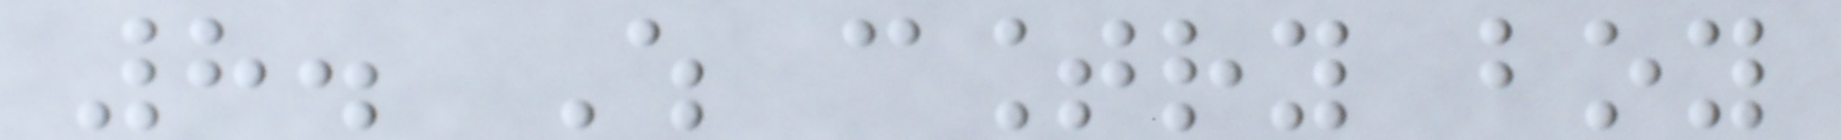8. Which country boy
